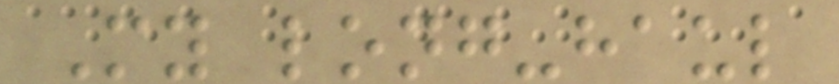My long-haul
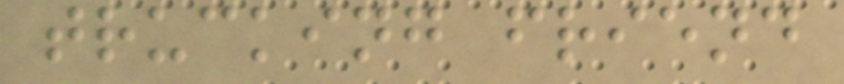trucking friend
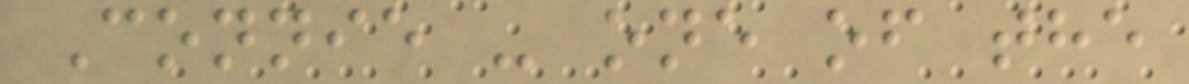Connie - one of the
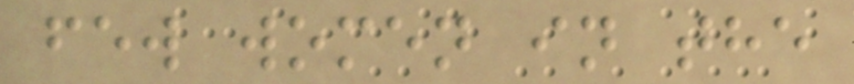few women in the
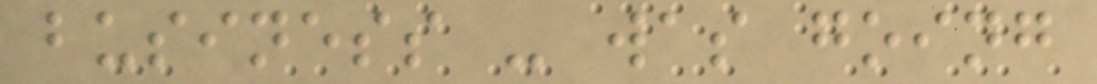business - was going
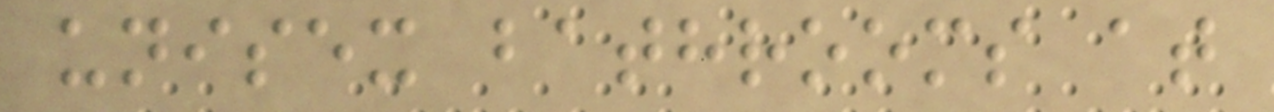unisex bathrooms at
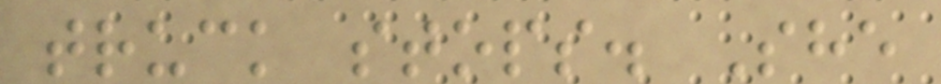truck stops. She
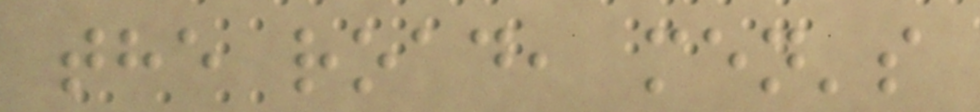the road, men's
